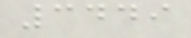3449
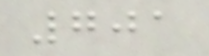701
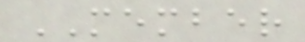MEMBER
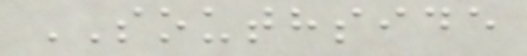SOUTHSIDE
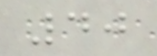40
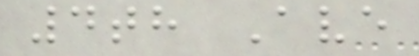4th Ave
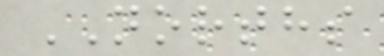NORTHS
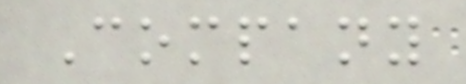Company
